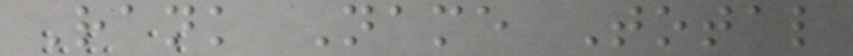Rank Name Total
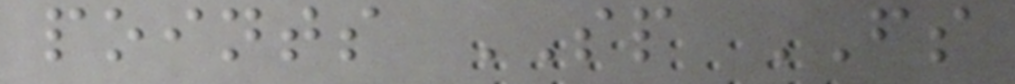points SP FS
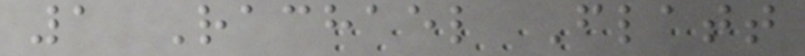1 Rachael Flatt
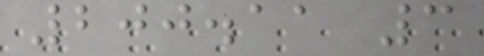200.11 3
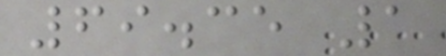69.35 1
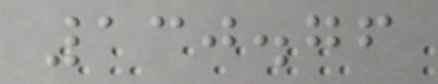130.76
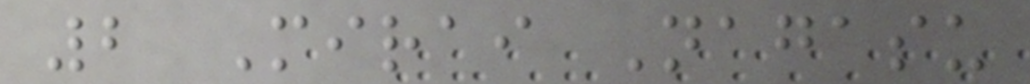2 Mirai Nagasu
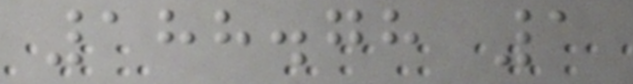188.78 1
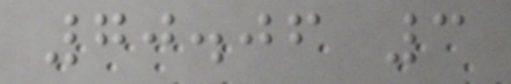70.06 3
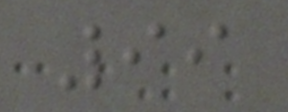99
